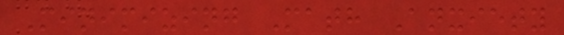Minimizing Math Anxiety
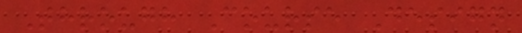Through Course Design
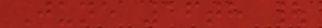June 16th |
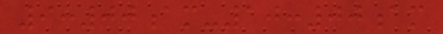9:00am-10:00am
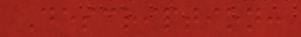Description:
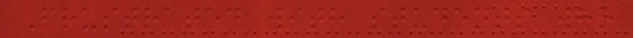Frustrated with students who
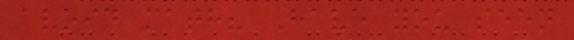avoid math? Have you seen
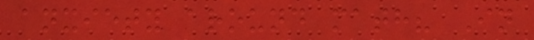anxiety around math? In
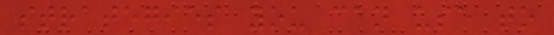strategies you can use to
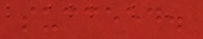succeed.
